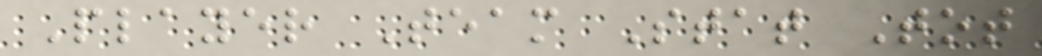Player Team Stat Tot
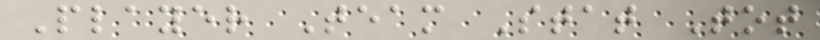Player Team Stat Tot
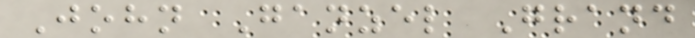John Ganzel Grand
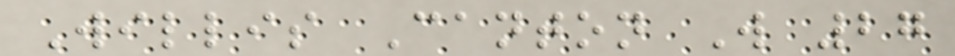Willis Canton W 27
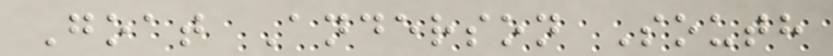Goat Anderson South
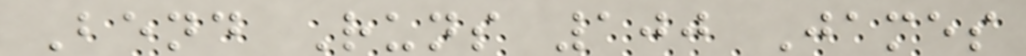Bend Runs 100 James
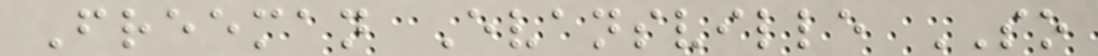Freeman Evansville SO
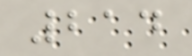214
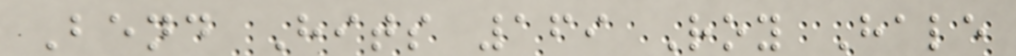Bend Hits 169 Roy Hale
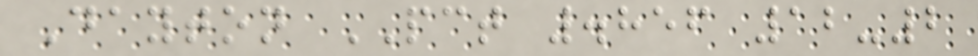Dayton PCT .856 12-2
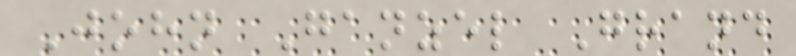John Ganzel Grand
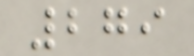279
